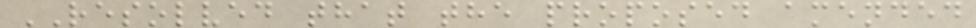RESOLVED that the proposed amended
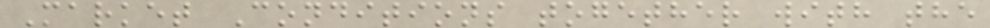Market Conditions together with the
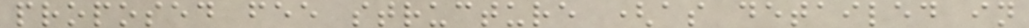proposed fee structure (as detailed in
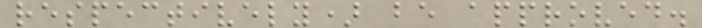respectively) be approved.
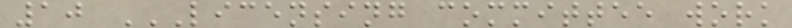10 LICENSING COMMITTEE WORK
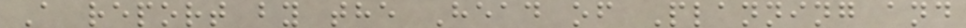A report by the Head of Planning and
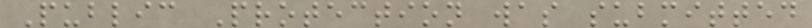Public Protection was submitted
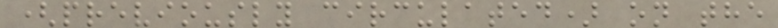(previously circulated) on the
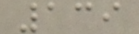139
